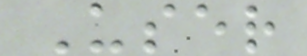User
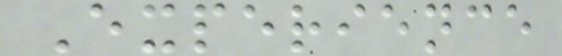Experience
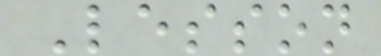Lesson
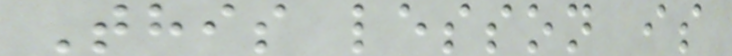This lesson is
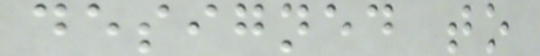designed to
